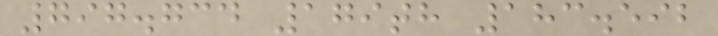797.734 179th 183.592
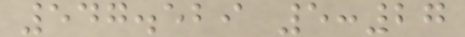547.529 5:27
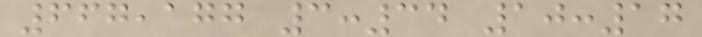667,177 3:34 10:17
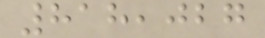818,027
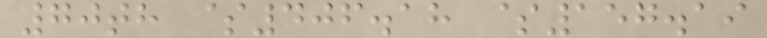70th $406.18 $157.19
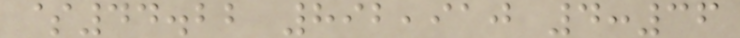$44.22 892,910 4:36
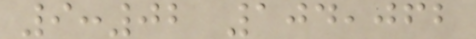9:02 104,062
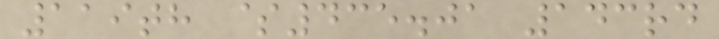119th $435.01 143rd
